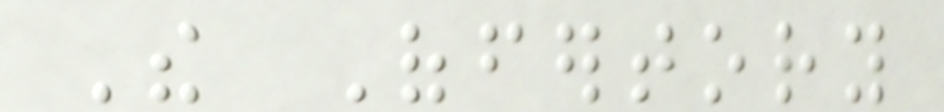The Offertory
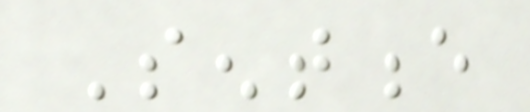Sentence
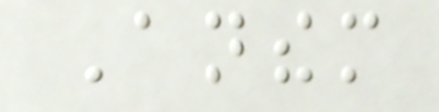Anthem
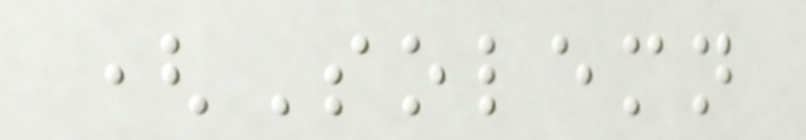(Solemn
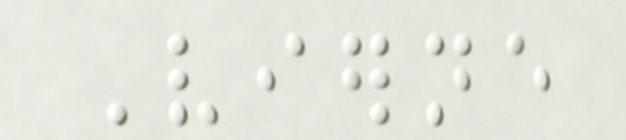Vierne
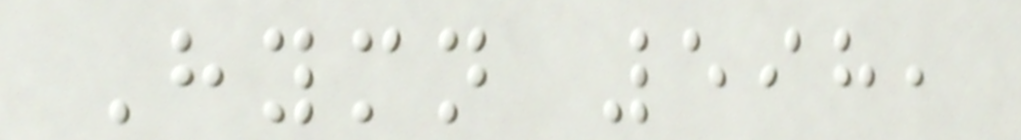Hymn 598,
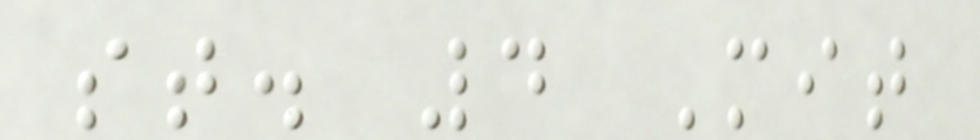st. 4 Mit
